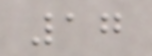17
